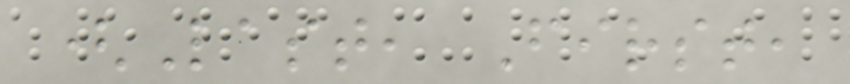(Last, First,
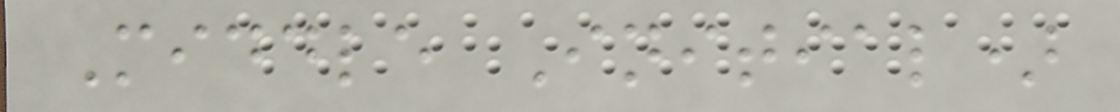Middle Initial)
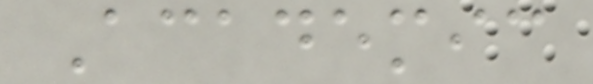Academic
